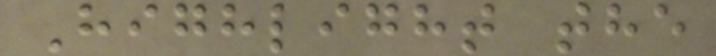Highlight the
